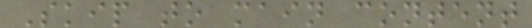Skip to main content
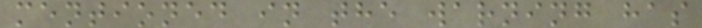mentioned in the warning has
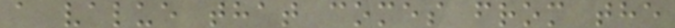a value that comes from the
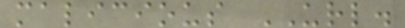malicious URL.
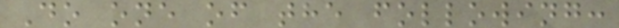Do one of the following:
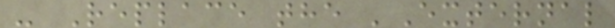- Replace the 'External
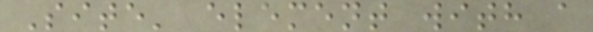Site' element with a
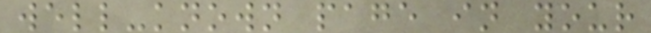well-known page in your
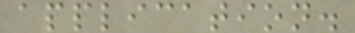application.
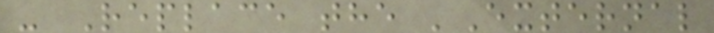- Replace the 'External
